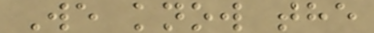We know the
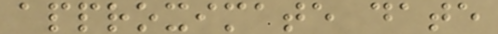approximate date
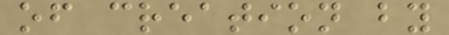of creation by
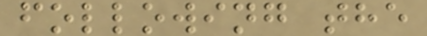following the
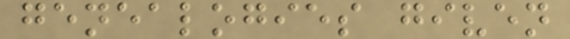genealogies given
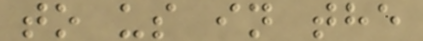to us in the
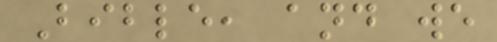Bible, and we
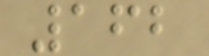162
